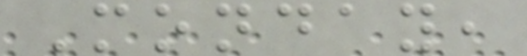Monday,
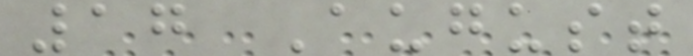17 August
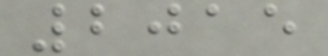2015
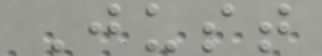Just
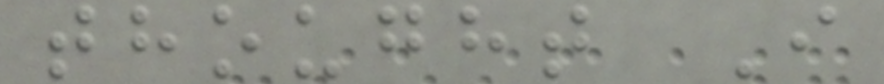thought I
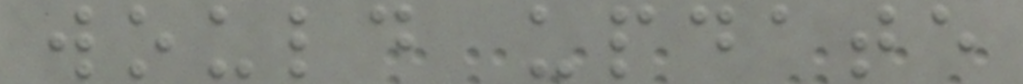would update
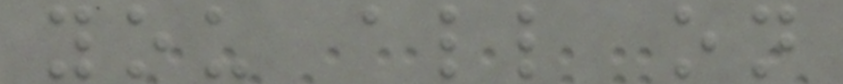you all on
